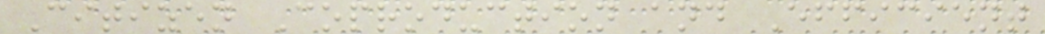Citizen Coproduction and Efficient
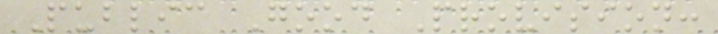Public Good Provision:
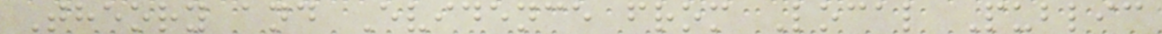Theory and Evidence from Local Public
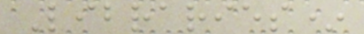Libraries*
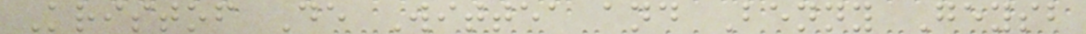Kristof De Wittea and Benny Geysb
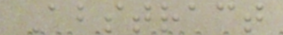Abstract
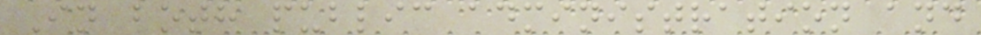In both public administration and
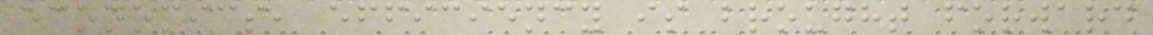economics, efficiency is brought forward
